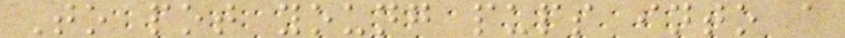To pot young pups into a
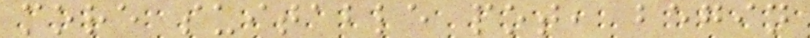more suitable pot, begin
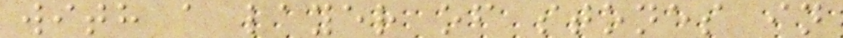with a layer of stones in
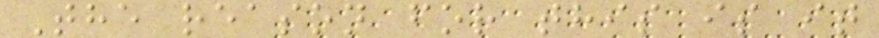The reason for this is it
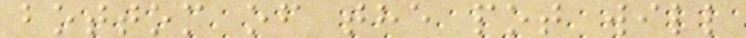bottom of the pot will
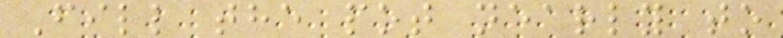Fill the pot nearly to
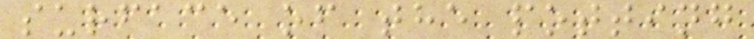surface of the potting
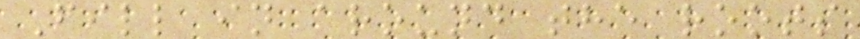Fill in around the roots
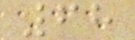68
